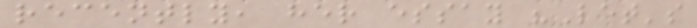recently, her essay "Let's
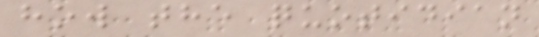how the quotidian
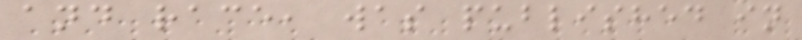and race, was published in
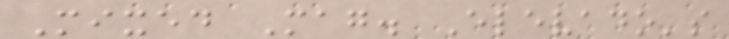Mixed Mag. Elevado's
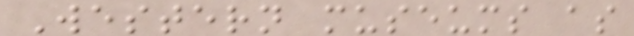Western museums as
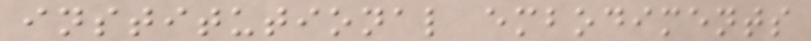institutional embodiments
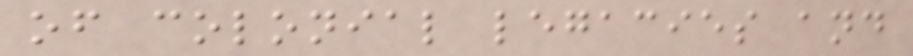of colonial legacies and
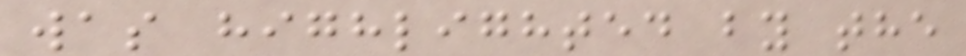was highlighted by the
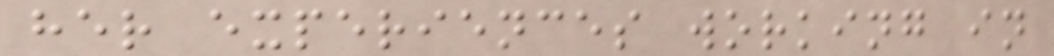her experiences working in
